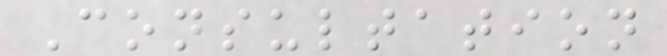Consultation
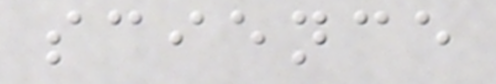science
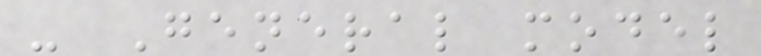- General model
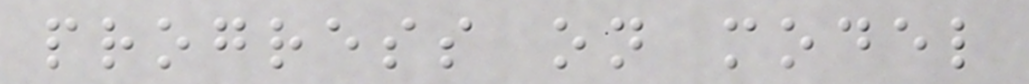progress on model
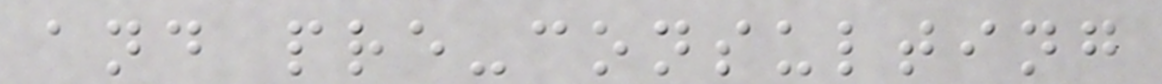and pre-consulting
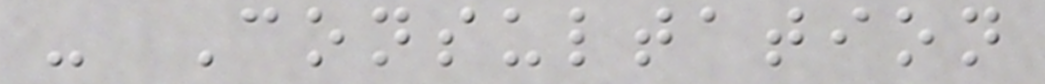- Consultation
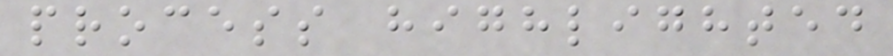process highlighted
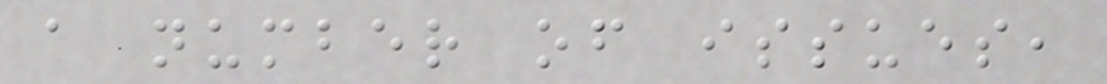a number of issues,
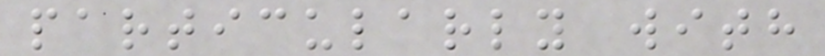particularly with
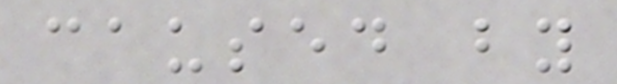caused by
